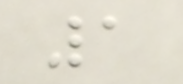1
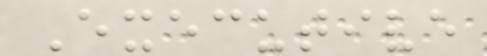Executive
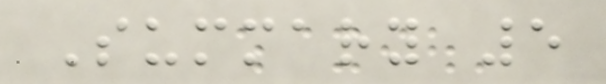Summary 5
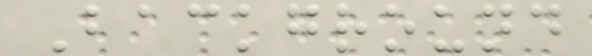Background
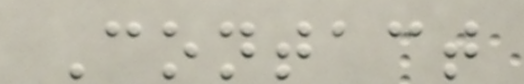Contact
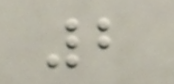2
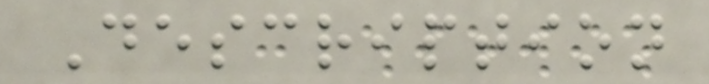Description
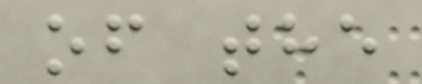of the
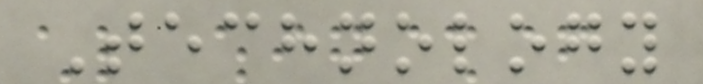Technology
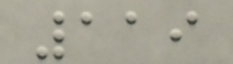119
